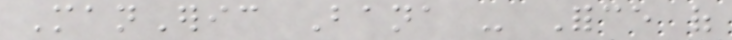ManEric Bana - Force of
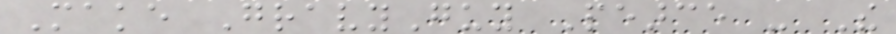Make GravyGuy Pearce - The
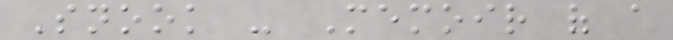Snook - Memoir of a
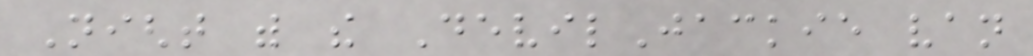Night with the DevilJackie van
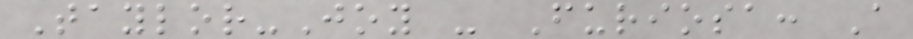Taylor-Joy - Furiosa: A
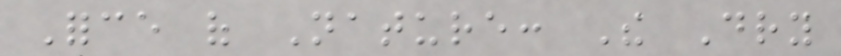Force of Nature: The Dry
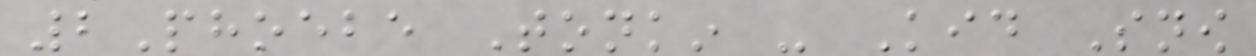2Phoebe Tonkin - Kid Snow
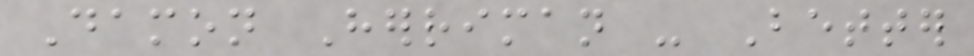Damon Herriman - Better
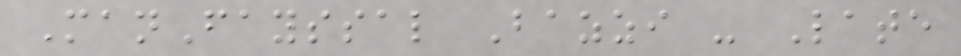ManFayssal Bazzi - Late
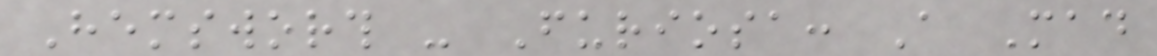Hemsworth - Furiosa: A Mad
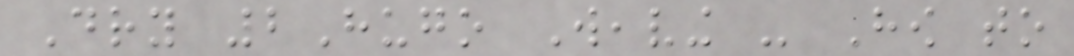Dry 2Hugo Weaving - How to
